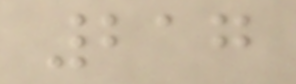217
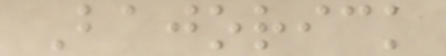Bajorick
